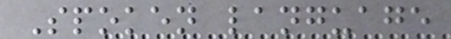Spoken language
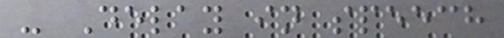- Delay in speech
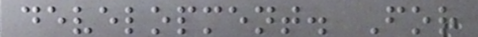development. For
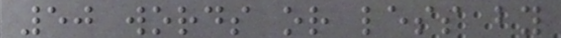50 words or less by
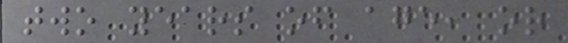two years of age, or
